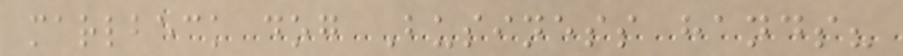marlbeck dog Business hands?
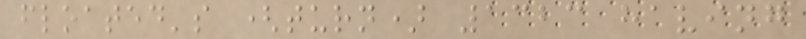floated's (turn) 1323 having
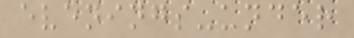evenings-under
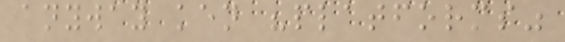anyway ken "platforms"
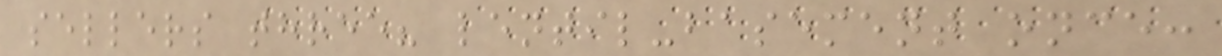sellers three? lentil-basement once:
